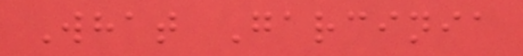What Garcinia
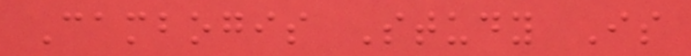Cambogis Study Is
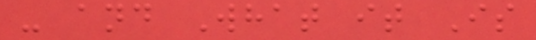- and What it Is
